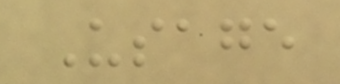Usage
